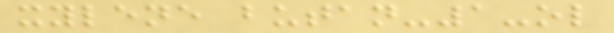xylene butan-1-ol
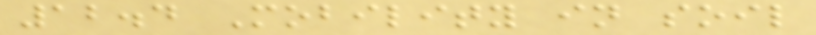12.4 Mobility in soil
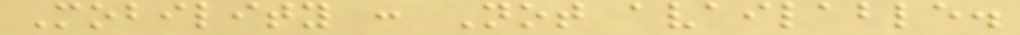Mobility : Not available.
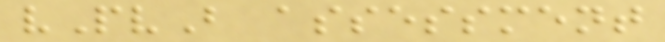vPvB assessment
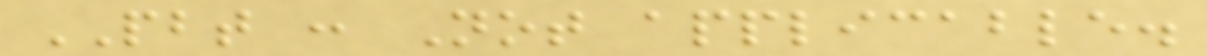PBT : Not applicable.
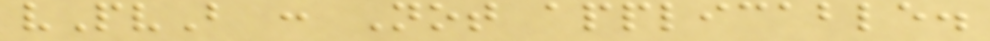vPvB : Not applicable.
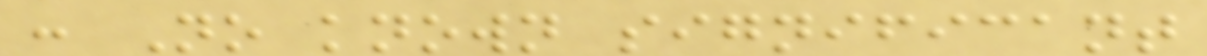: No known significant
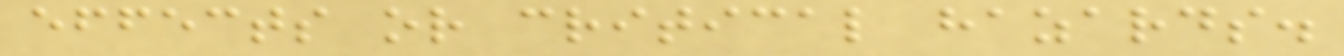effects or critical hazards.
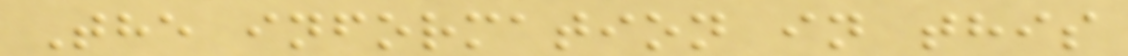The information in this
